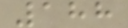188
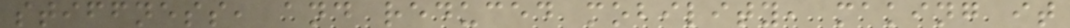stiffness, and reduced mobility, making it
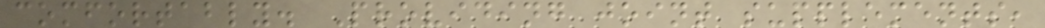comfortably. Providing joint supplements,
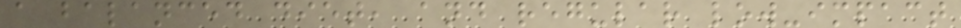a balanced diet, and regular low-impact
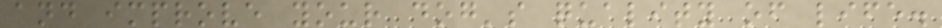and improve your dog's quality of life.
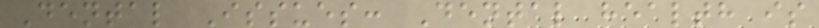Dental Issues: Dental health is
